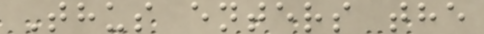Thus enters the
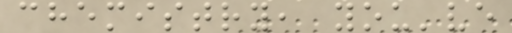chemistry, you've
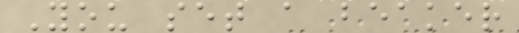You set a beaker
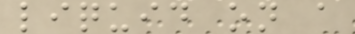liquid on a
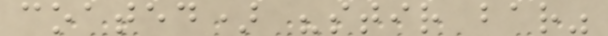coated) "stir bar"
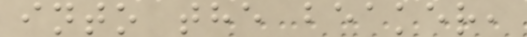into the beaker,
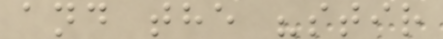and the "stir
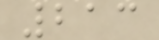213
